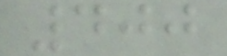400
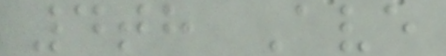4th Ave
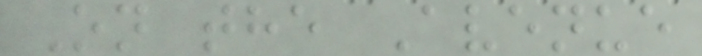On the Avenue
